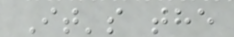It's the
